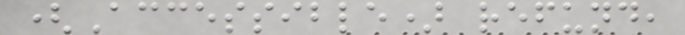(Accessible) refund,
